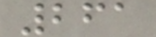261
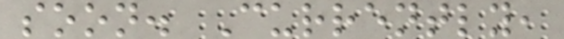soon. Currently,
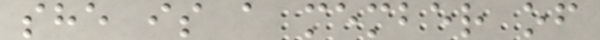she is a member of
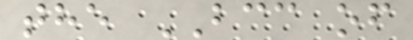the BCC of
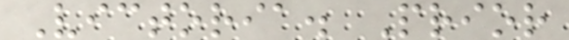Victoria. Prior
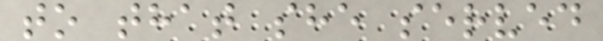to that she served
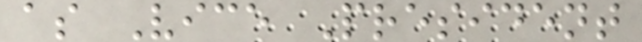as Vice President
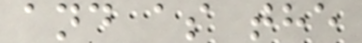and as the
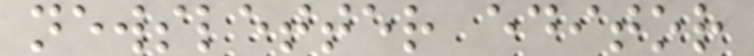newsletter editor
